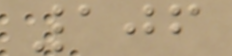106
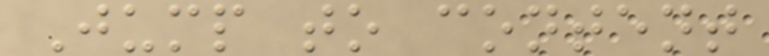Jump to content
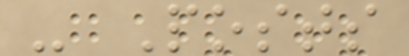- Posts
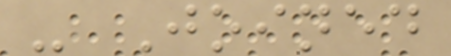- Joined
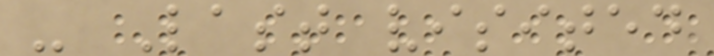- Last visited
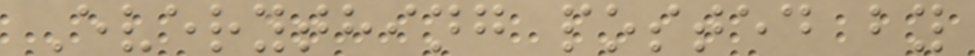Everything posted by
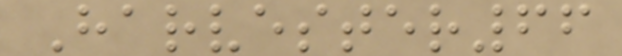Harvester66
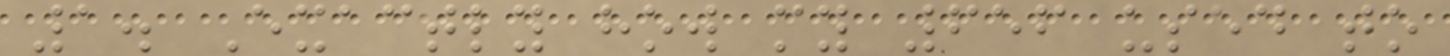1. Exactly how my 656 used to
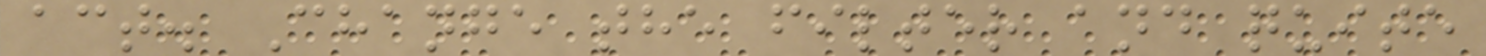act. Change the filter and quite
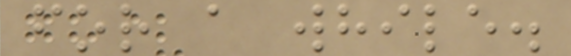for a while.
